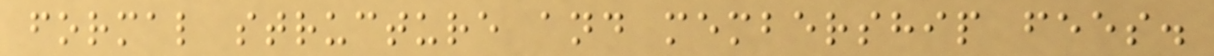formal structure and membership fees.
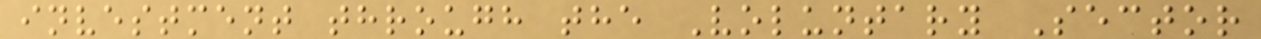investment through the Voluntary Sector
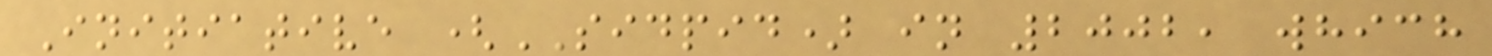Initiative (SIDPID) in 2002, which
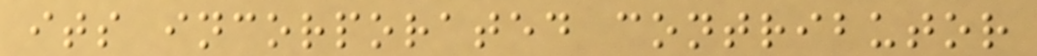its incorporated contributor
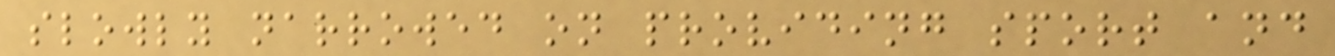slowly narrowed on providing sport and
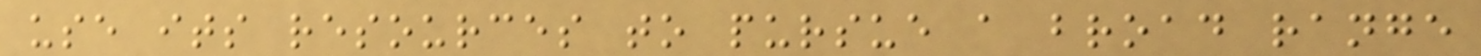use its resources to pursue a broad range
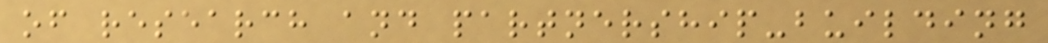of research and partnership-building
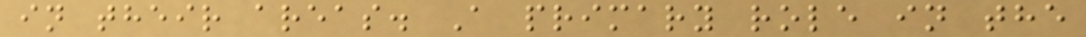in their areas. A primary role in the
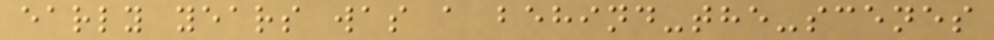early years was a behind-the-scenes
